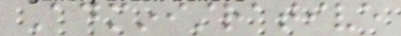Administrative
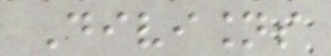Divisions
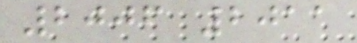2006 2011
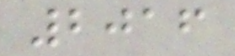2016
